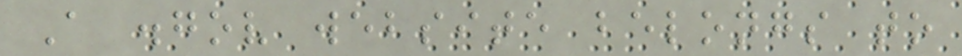A .gov website belongs to
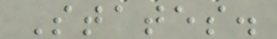States.
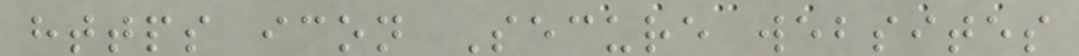https icon Secure websites
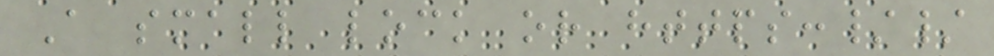A small lock or https://
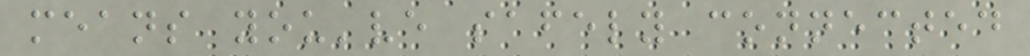means you've safely connected
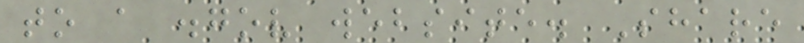to a .gov website. Share
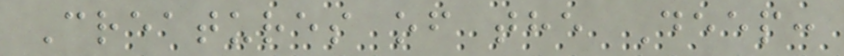Creatures of the Deep:
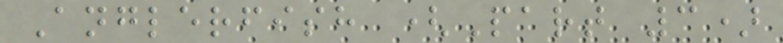Anglerfish (Part 3)
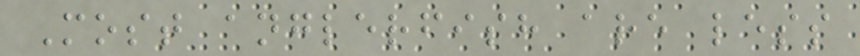Most anglerfish are less
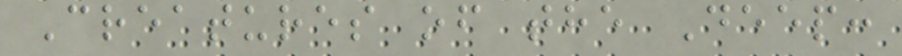Creatures of the Deep:
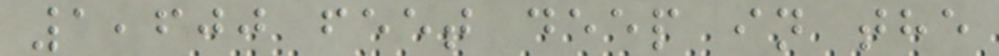1,600 feet deep in the
